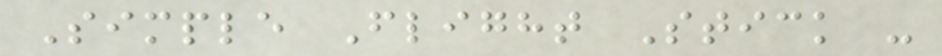Simple Flight Stick -
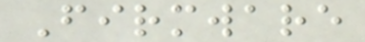Firmware
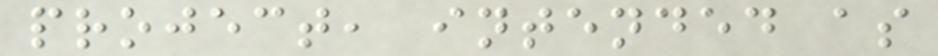project, intended as
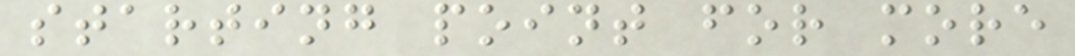starting point for more
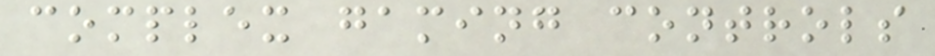complex gaming controls
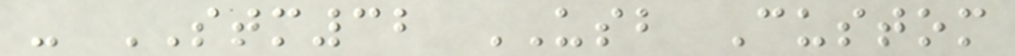- STM32 USB Custom
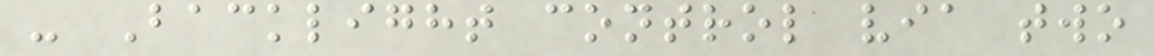- Backlight control via two
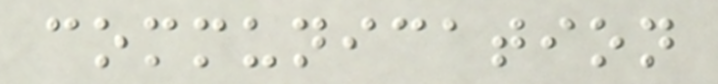communication
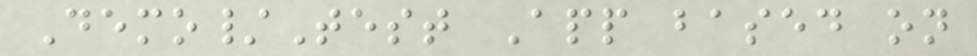Demo/Test App based on
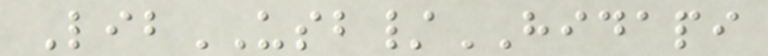LibUSB/HIDAPI
